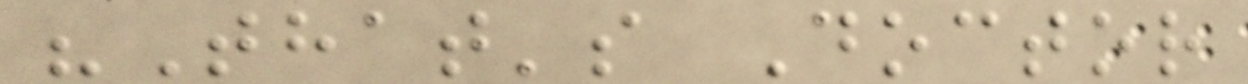"That's Doctor
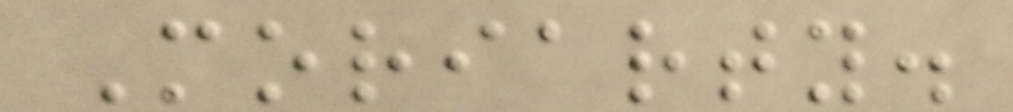Moriarty.
